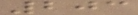203
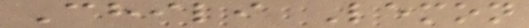Chili Lemon
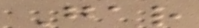Gar
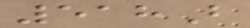518B
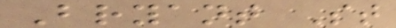Bryant St
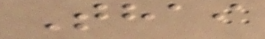Thai
